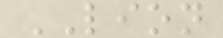LION
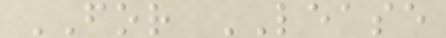FOR LEASE
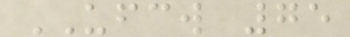UFCW 75
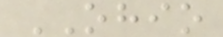OHIO
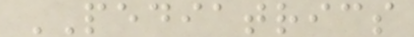PEDIATRICS
